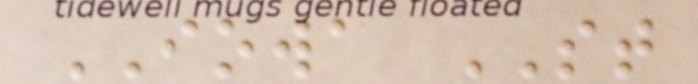IOWA ST
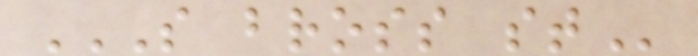S BROSS ST
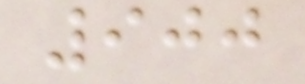900
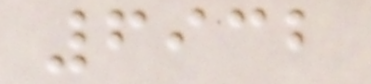6932
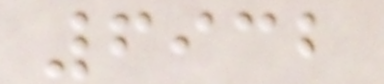6932
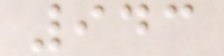943
